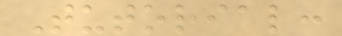Tutorial:
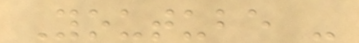Youtube -
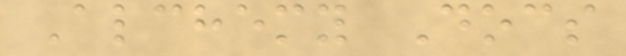Alchemy Docs
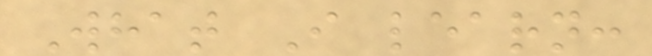What I learn:
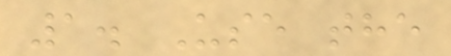1. Use the
